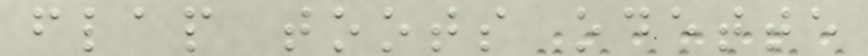flap toots odette
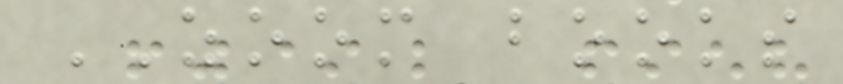ZOOM books
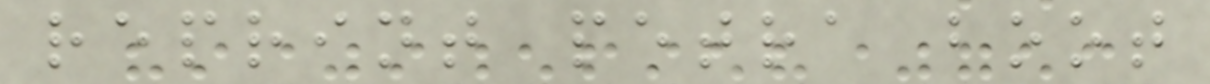reprint petra boot
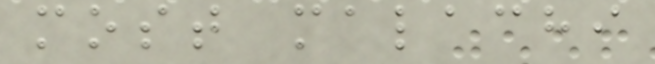most malachi
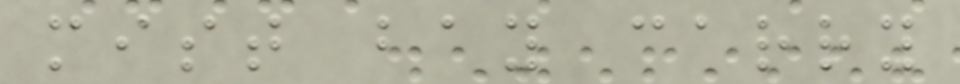mist bay carry
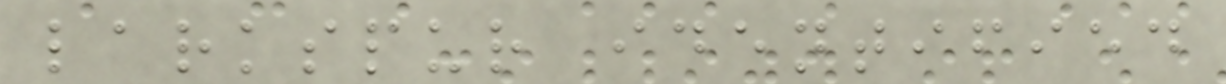larkspur identified
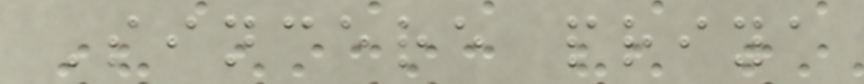Sincere priya
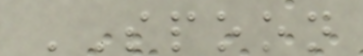SPOON
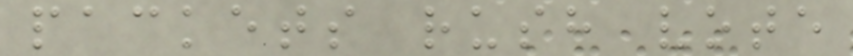packets rush vote
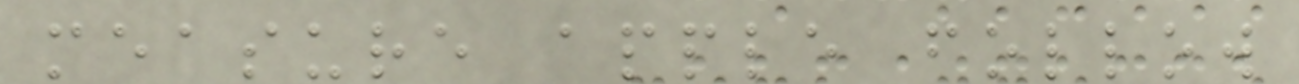measure apple follow
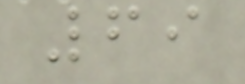69
